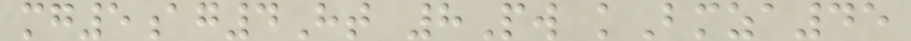mg5ag4Ht 8Pw kBmza45
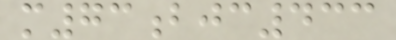m73bjc433
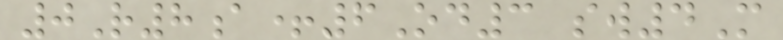0R8a+6Od3 sw4M
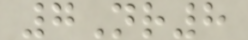7Nr8
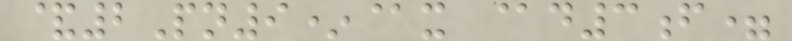&2Pn9*@x @d3f=
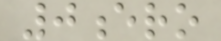0ero
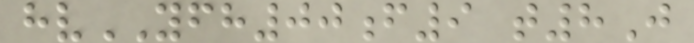hvYFH00f9 t8J
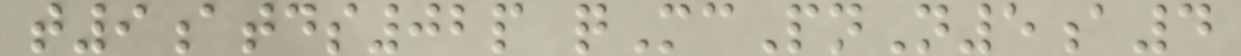t9atds02p qMcPnN5a4
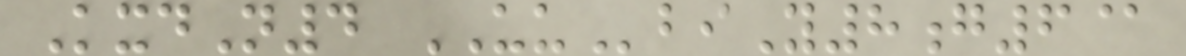KxdN4 UUbiY8g6@
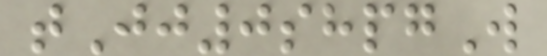tJj0shpgW
